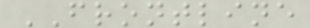FRONTLINE
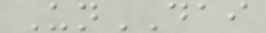UnDAI
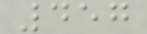457
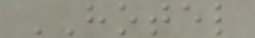HOTEL
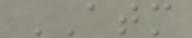ATM
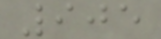905
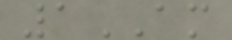1AM
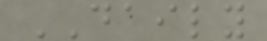DAILY
